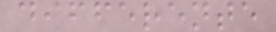differente
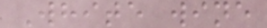White wine
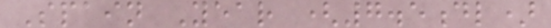Spain Year (7.5dl)
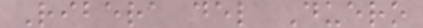Ribera del Duero
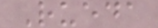Rueda
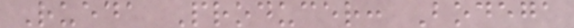Rueda Producer: Bodega
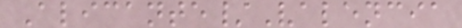Alicante/Valencia
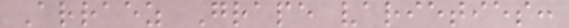Arraez Grape varieties:
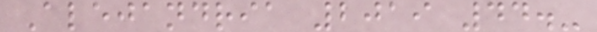Alejandria 2019 44.-
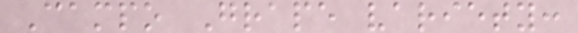Campo Grape variety:
